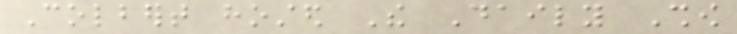Colbert hosted The Daily Show
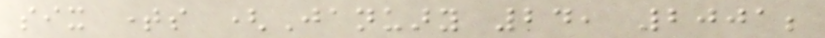six times (January 24, 2001;
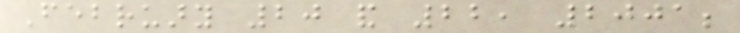February 20 and 22, 2001;
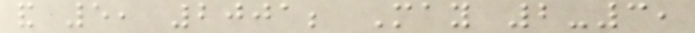and 5, 2001; May 2-3,
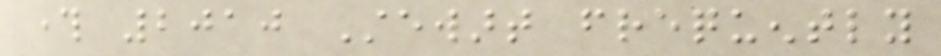through 2010 Stewart frequently
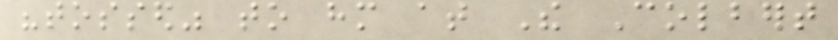"tossed" to him at The Colbert
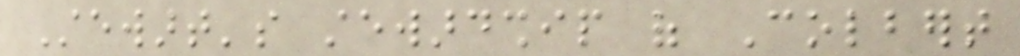Stewart's stewardship of Colbert
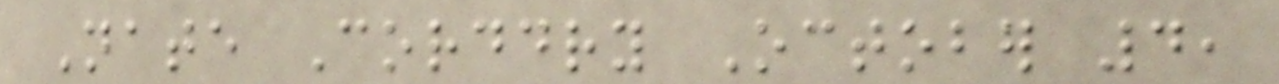Nate Corddry October 4,
